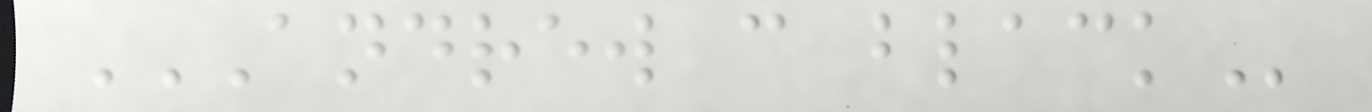ANDREW C BLACK
